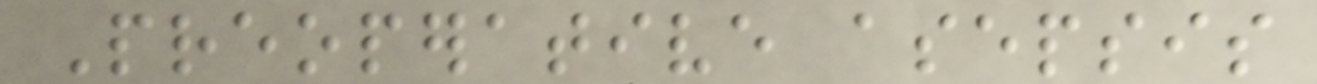Preoperative asepsis
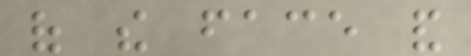of the face and
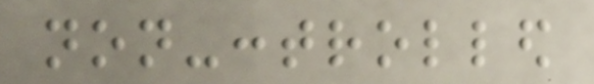non-controlled
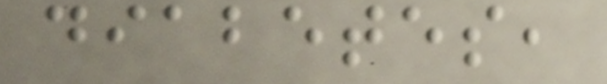diabetes,
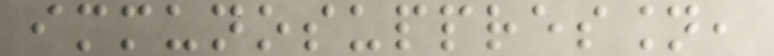immunosuppression,
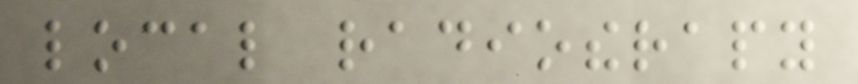local radiotherapy
